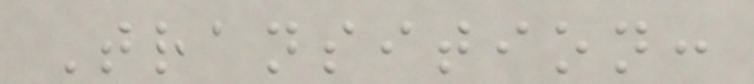Transition:
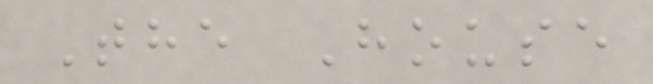The House
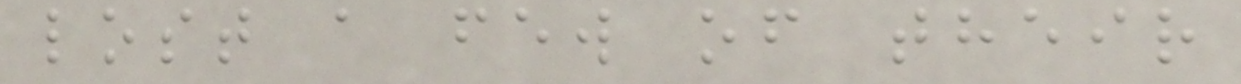lost a few of their
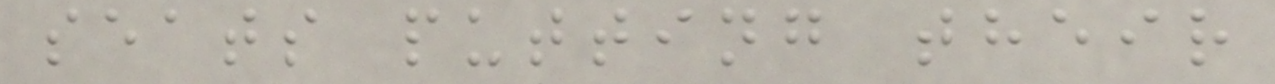seats putting their
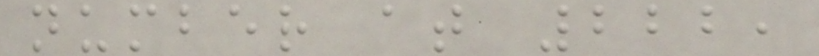number at 222,
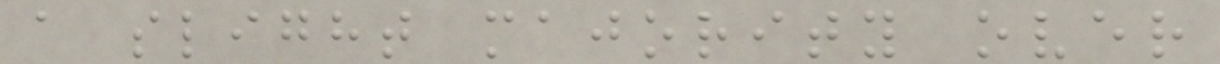a slight majority over
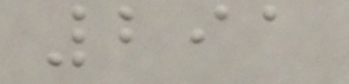291
